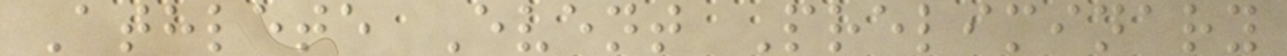Athlete Event Preliminary
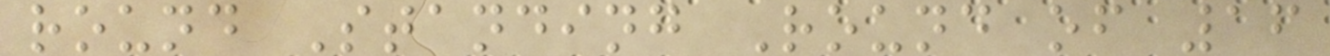round Standing Round of 16
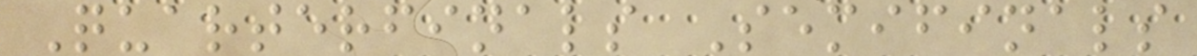Quarterfinals Semifinals
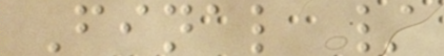Final /
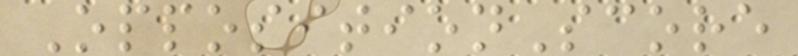OppositionScore
